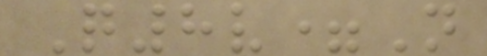Q8v=N
